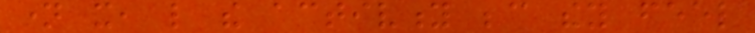name it, like the activity because they feel
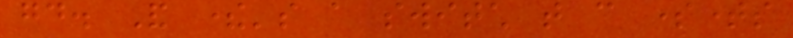good. And there's a switch that can sometimes
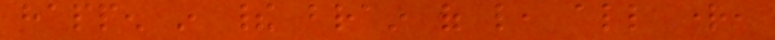happen in their brain of like, all right,
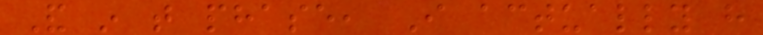And in that phase, I actually have
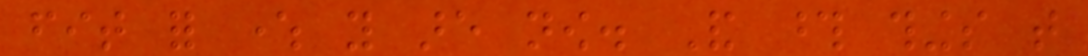fit for where you are now. And those things that
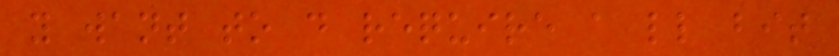you want to do require a little bit
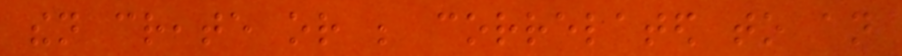then create or be correlated to an
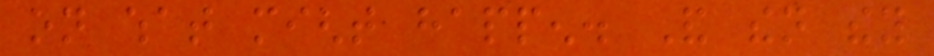on what might happen. And then they
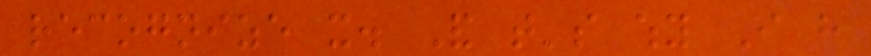recognize it. And that's why I have
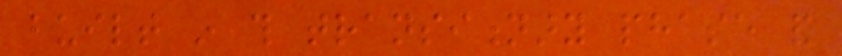built in this transitionary phase and
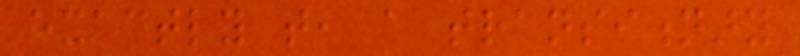exactly that, a transitionary
